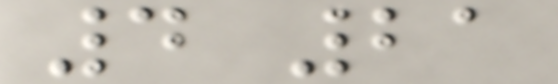4 21
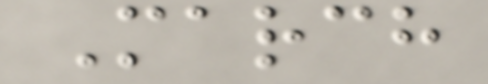March
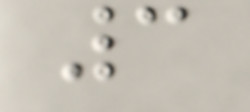3
